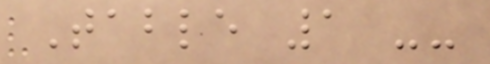Table 1 --
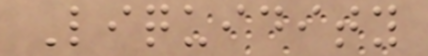Liquidity
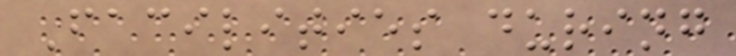Facilities during
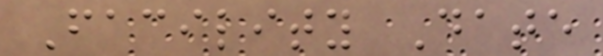Facility Date
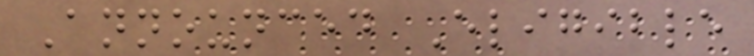Announced Eligible
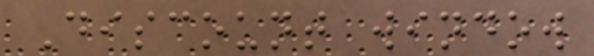Discount window
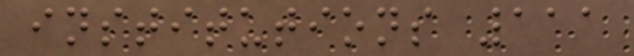institutions 111
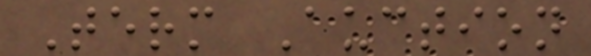Term Auction
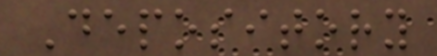Depository
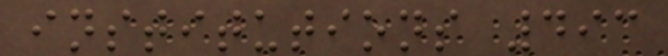institutions 493
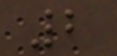2
